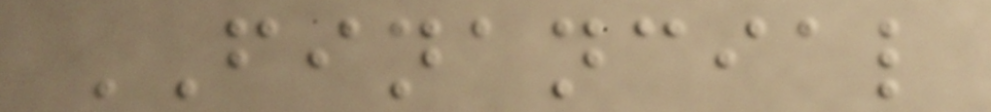FINANCIAL
